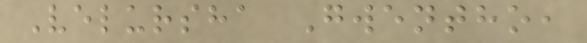Velursha Gwentho,
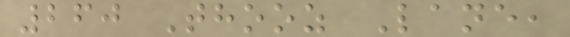260 Thooz Lane,
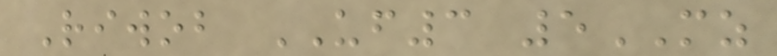Riwob UF3 5MZ
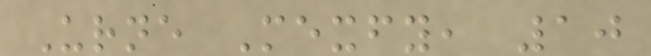Urne Mexfy, 10
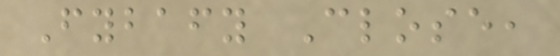Fybafy Close,
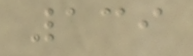139
